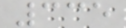335
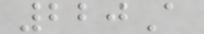220A
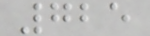725
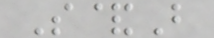S&B
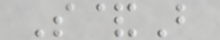S&B
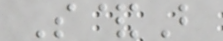S&B
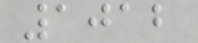1012
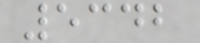5342
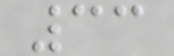33
